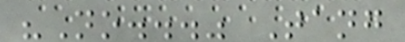"No..." Tang
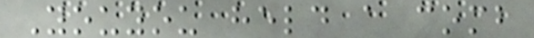Youyou held a comb
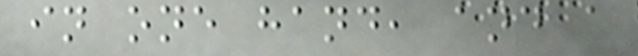in one hand, and a
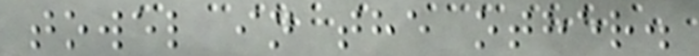towel in the other.
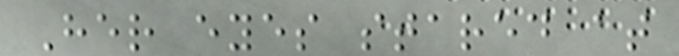Her eyes stared at
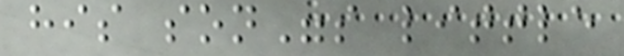his son"s little
